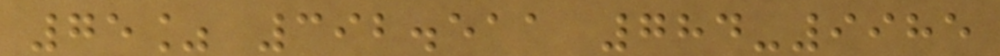75% 392.511 784-9985
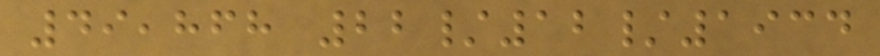49,868 22/12/1934
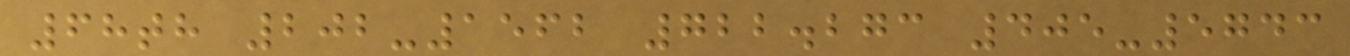68th 202-1562 722.273 405-5743
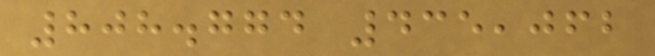808.774 435,062
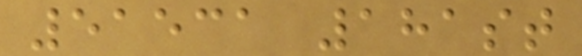51531 181st
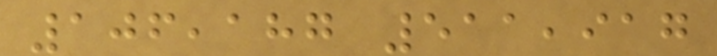106,187 511,917
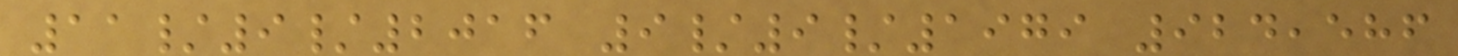11/9/2016 9/9/1979 924,586
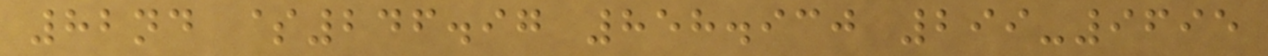82nd $246.97 858.930 299-9695
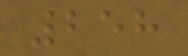258
